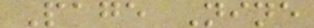Page Nine
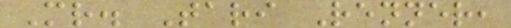Mr. Tari Renner,
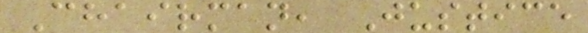Chairman, Justice
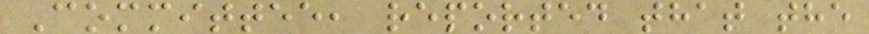Committee, reported that the
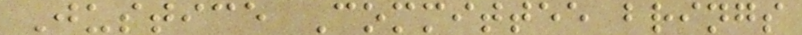Justice Committee brings
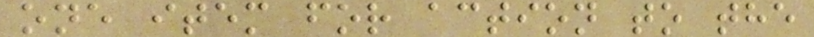one item for action to the
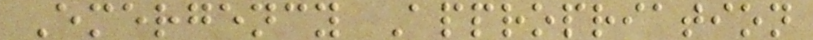Emergency Appropriation
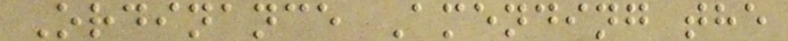Ordinance Amending the
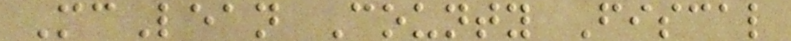McLean County Fiscal
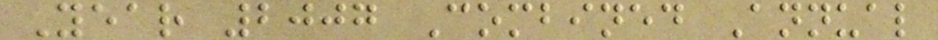Year 2007 Combined Annual
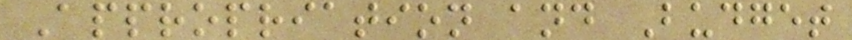Appropriation and Budget
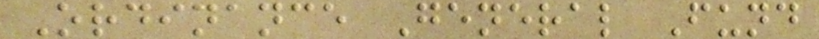Ordinance General Fund
